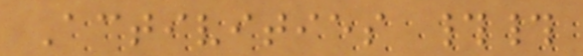Activities ##
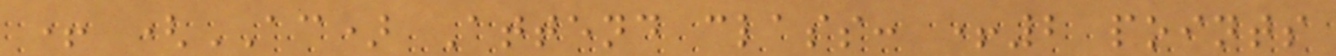+ (AC) Attend class: +2 points
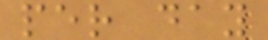per day
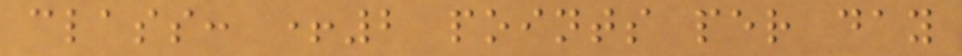class: +2 points per day
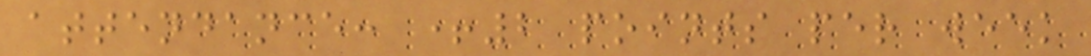attendance: +2 points per week
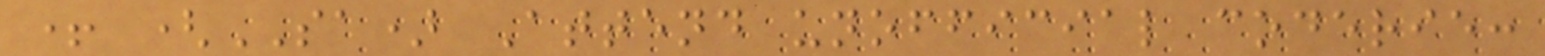+ (SA) Attend unofficial coderie:
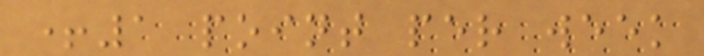+1 point per week
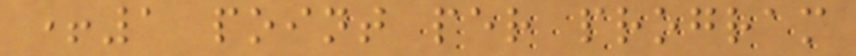+1 point per program
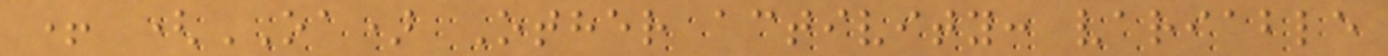+ (OA) Other activity: variable
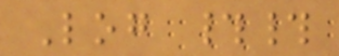Log ##
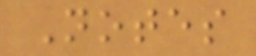Notes
